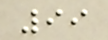99
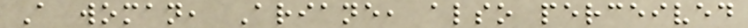A woman, Ariane, also perceived
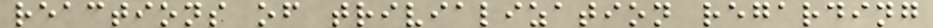reactions of trivialization regarding
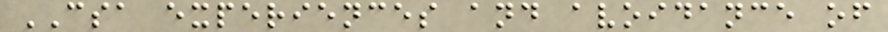CSA experiences and avoidance of
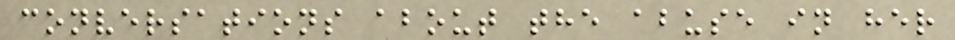conversations about the abuse in her
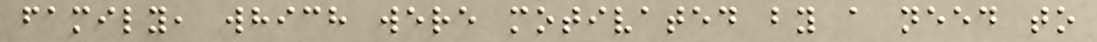family, which were motivated by a need to
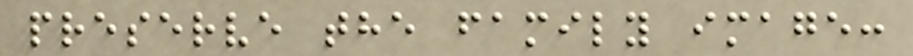preserve the family image:
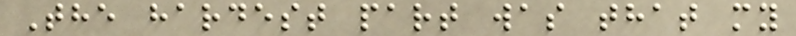The hardest part was that my
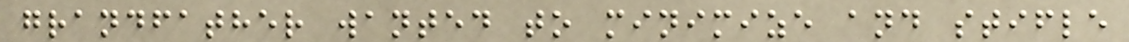grandfather wanted to minimize and stifle
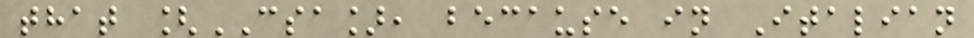that [CSA], because in Italian
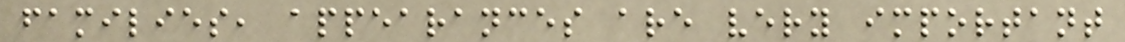families, appearances are very important
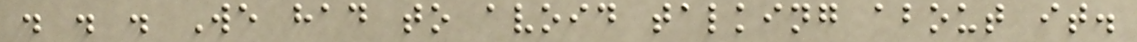. . . We had to avoid talking about it.
